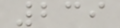239
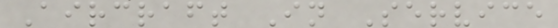Aircraft In Service
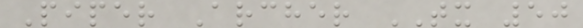Piper Archer TX 50
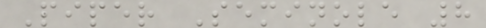Piper Seminole 8
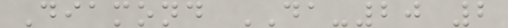Diamond DA-20 2
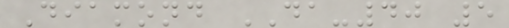Diamond DA-40 5
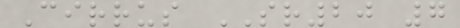Cirrus SR20 7
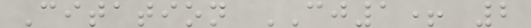Citation CJ1+ 2
